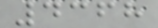4368
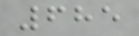685
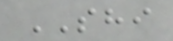SHI
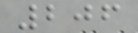206
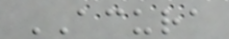ACURA
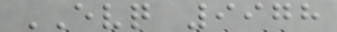EVQ 9978
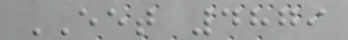EET 4879
